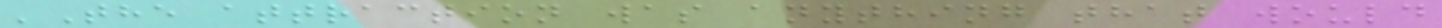'The attraction was anything that would
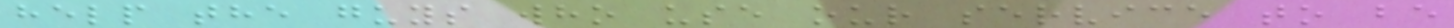help the guys who use our service to be
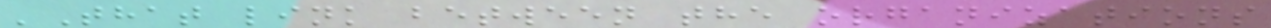'That link between the organizations
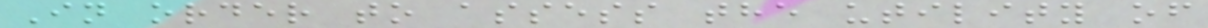In order to assess the utility of
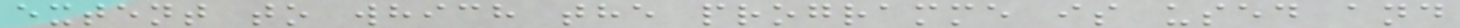extent to which the programme is used and
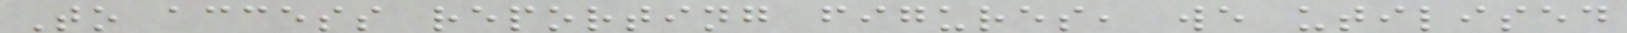To access reporting figures, we utilised
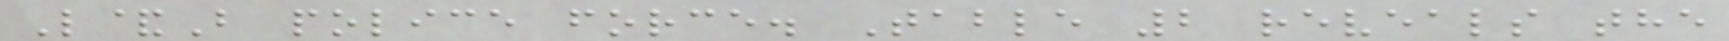L&B police force. Table 2 reveals the
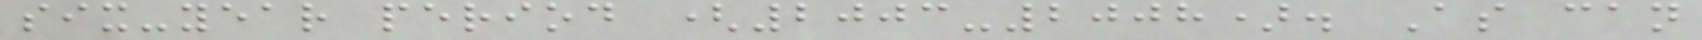six-year period (2003-2008). As can
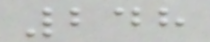248
